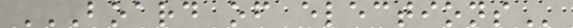BOARD OF ELECTIONS
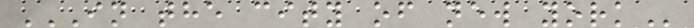IN THE CITY OF NEW YORK
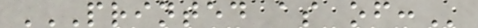PRINTED AS OF:
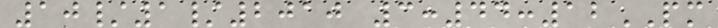10/1/2010 3:44:12PM
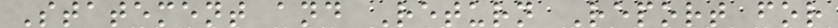Statement and Return Report for
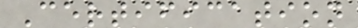Certification
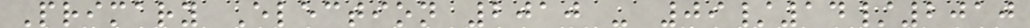Primary Election 2010 - 09/14/2010
